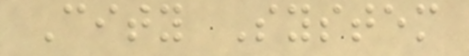City System
